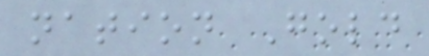nation Gold
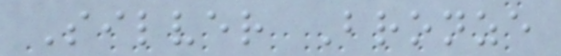Silver Bronze
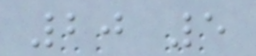20 5
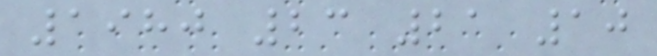1980 23 21 10
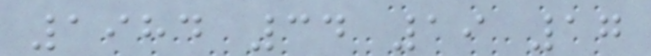1984 34 19 17
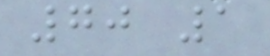70 1
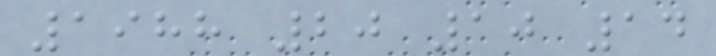1988 20 10 14
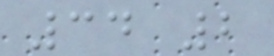34 2
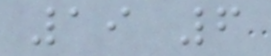19 6
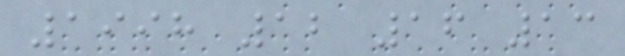1998 12 16 13
